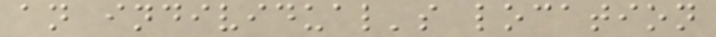an individual's location
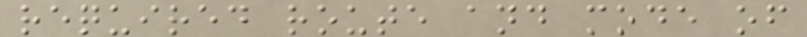required route and mode of
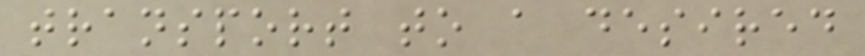transport to a desired
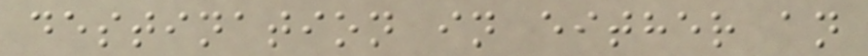destination in either an
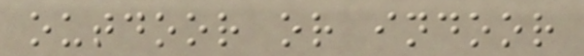outdoor or indoor
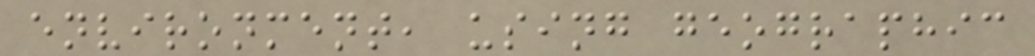environment, using geographic
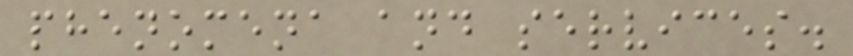phenomena and services.
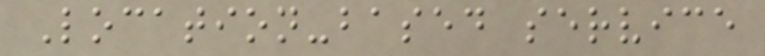Location-based service
